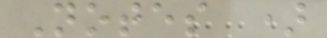Notes )
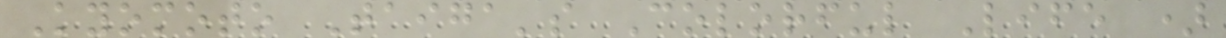Kyomoto Taiga's Colorful Life )
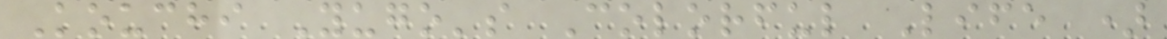Kouchi Yugo's Colorful Life )
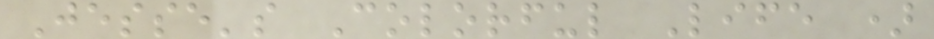Jesse's Colorful Life )
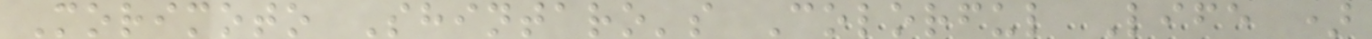Morimoto Shintaro's Colorful Life )
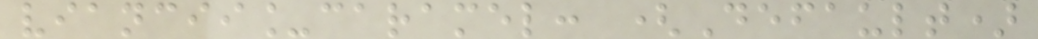viancii_caramel: (Default)
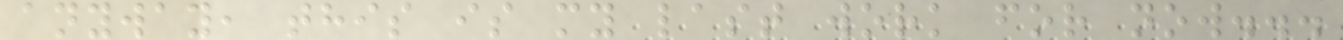anyway, this is my last work for now...
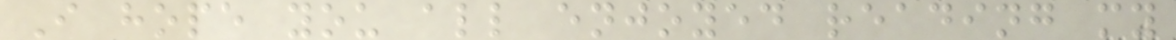I hope you all enjoyed reading my
